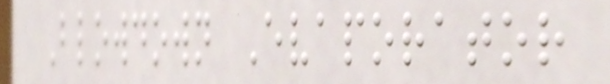Blowdown Evaporator
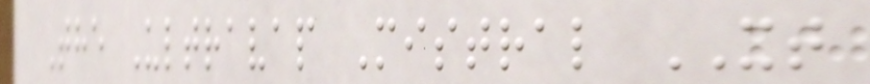The Ultravap Mistral XT
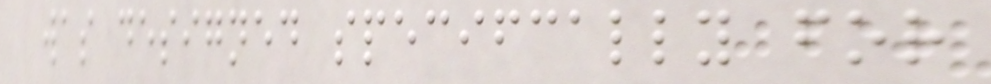was designed specifcally for
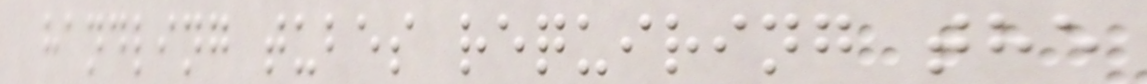handling tubes requiring the
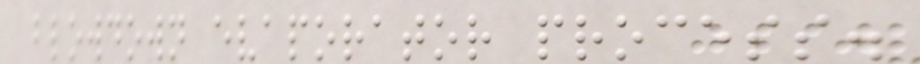blowdown evaporator process.
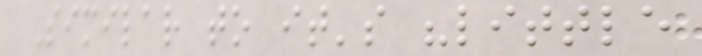Similar to it's "little
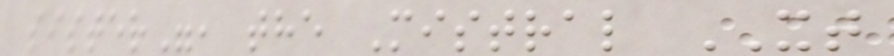sister", the Mistral XT
